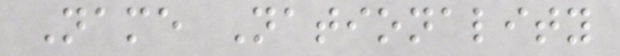Name Nationality
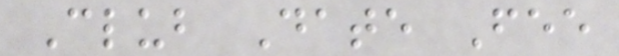Club Date Fee
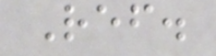Ref.
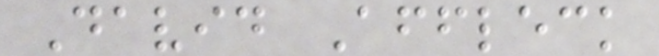David Affleck
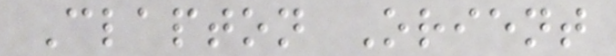Clapton Orient
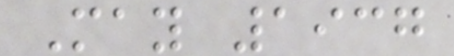May 1937
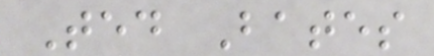Ted Bates
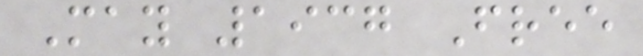May 1937 Free
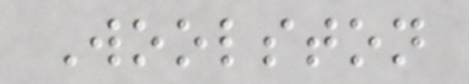Woolston
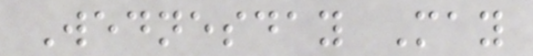Wednesday May
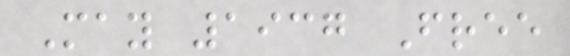May 1937 Free
